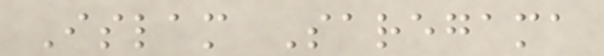Islam Saregama
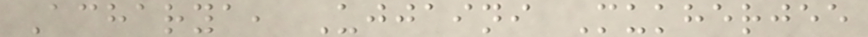Acharya, Ujjaini Mukherjee
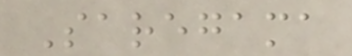Saregama
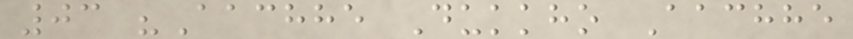03 "Aachhe Dukkho Aachhe
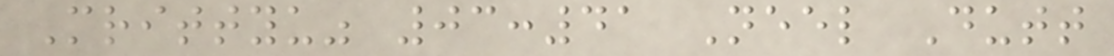Mrittyu" 03:41 Neel Dutt
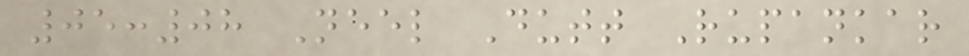05:08 Neel Dutt Rupankar
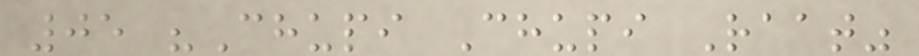05 "Chupi Chupi Raat"
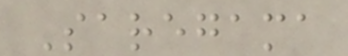Saregama
